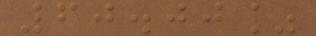60.00%
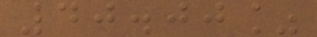40.00%
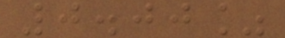0.00%
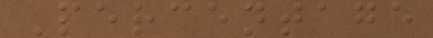Percentage
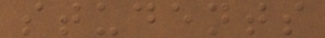students
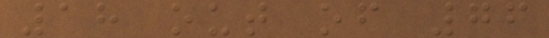18 out of 76
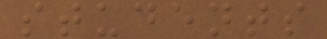students
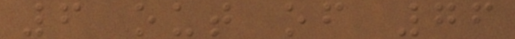6 out of 76
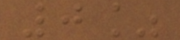0%
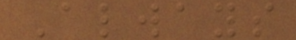Always
